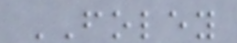FOLEY
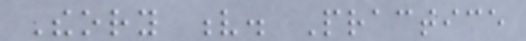Theory v. Practice
